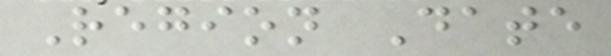Region Date
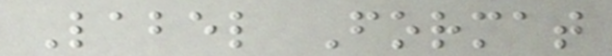Label Format
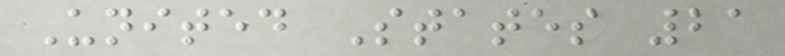United States 21
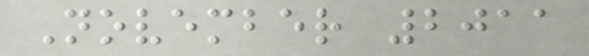November 2011
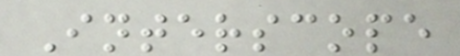Interscope
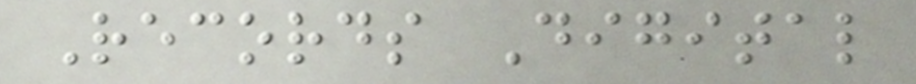Records Digital
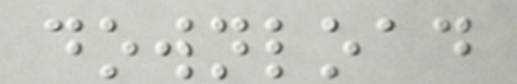download
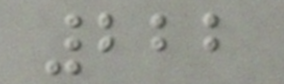222
